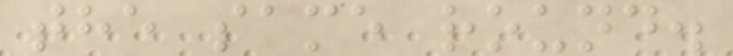the same round.
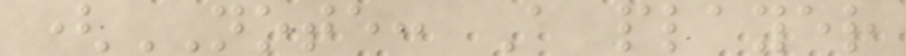(NOTE: A player
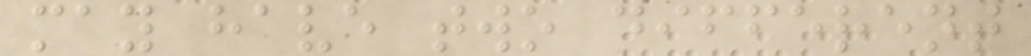may have two different
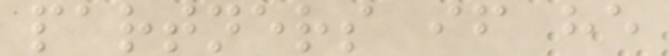partners if he
